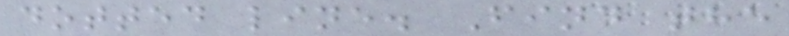dotted line. Find the
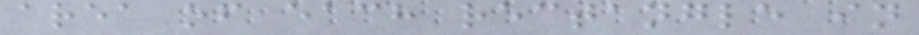area of each rectangle in
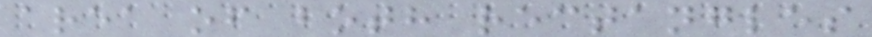area of both rectangles
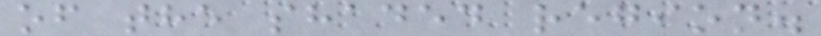of the shaded region.
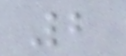2
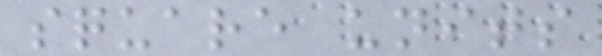square units
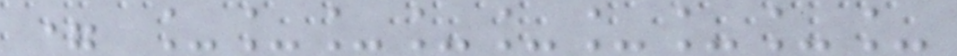= _________
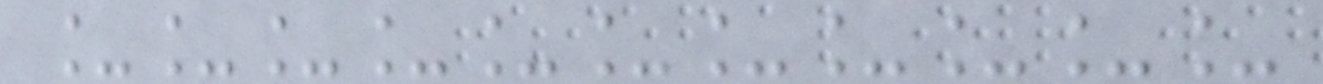___________
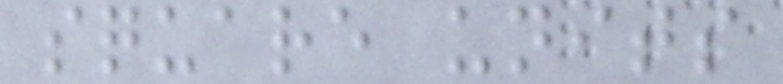square units
